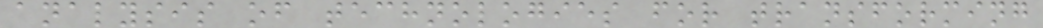analysis of technologies for transforming
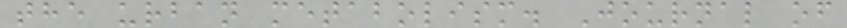the urban metabolism. Journal of
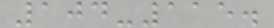104-115.
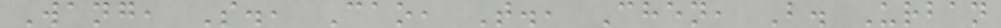Wang, S., Cao, T., Chen, B. Urban
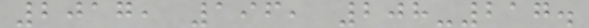2017, 196, 208-217.
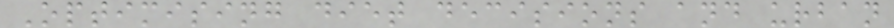Optimising diet decisions and urban
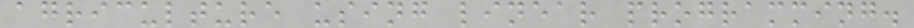agriculture using linear programming.
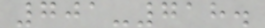701-718.
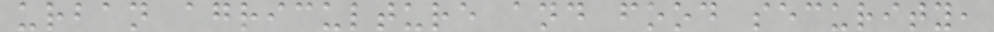urban agriculture and food security,
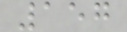157
